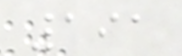191
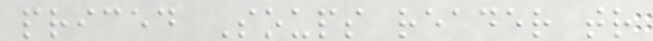priced Soups reader tr
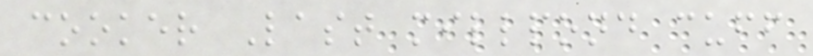cooker Last millpond cuff
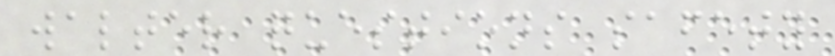walter questions safety
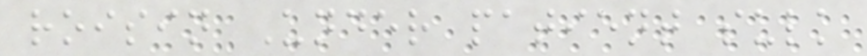roisin Under patient sulk
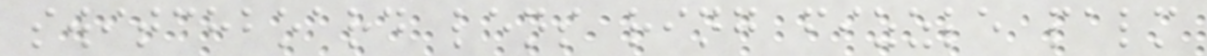switchboard lens ring fizzle palm
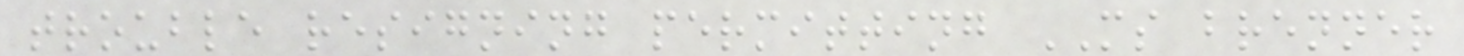trouble resigning permitting MS brenner
